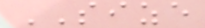SIZE
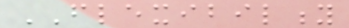FLEXIBILITY
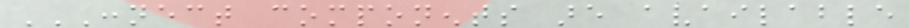CONNECT COMPONENTS ARE AVAILABLE
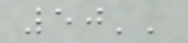50''
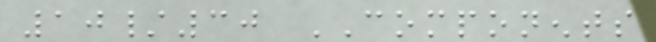10/30 COMPONENTS
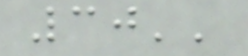30''
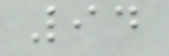94
